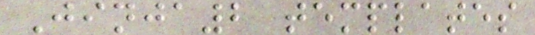Jinja2 templates
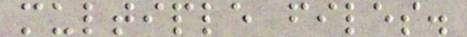multiple files.
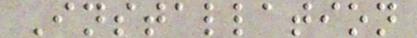Installation
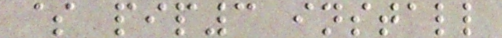$ pip3 install
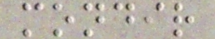mondir
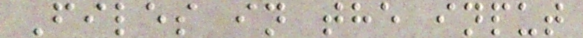Files in the input
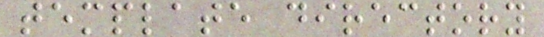template directory
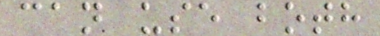can use both
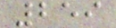259
